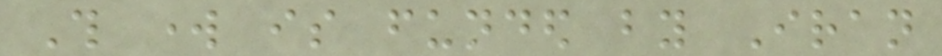This work is funded by Iran
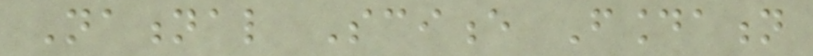National Science Foundation
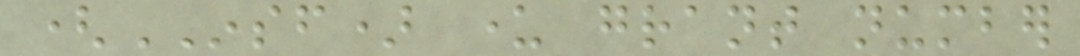(INSF) under grant number
